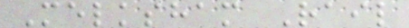Melksham Rail
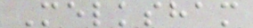Melksham
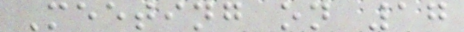Meeting on 17
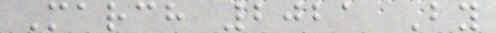March 2021 By
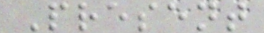Present
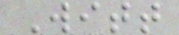Witt
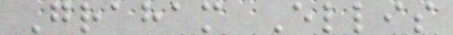Graham Ellis
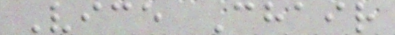Vice Chair
